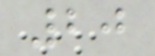20
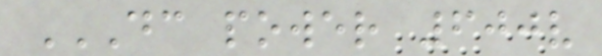DC POWER 600V
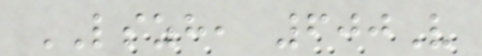LSZH, 600V
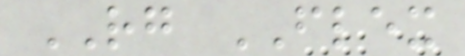RG FLEX
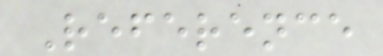Reference
